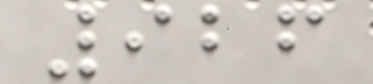926
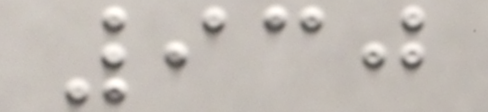930
